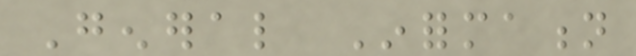General Information
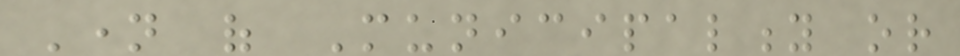Name of Municipality or
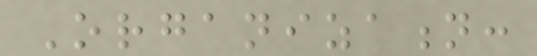Organization:
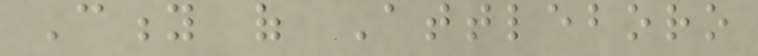City of Attleboro
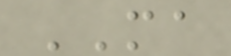MA
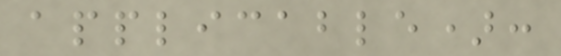applicable):
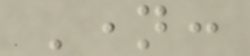Name:
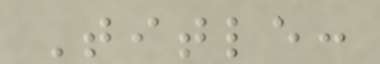Title:
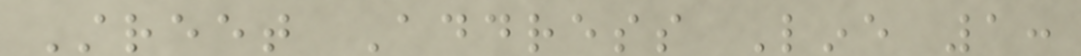Street Address Line 1:
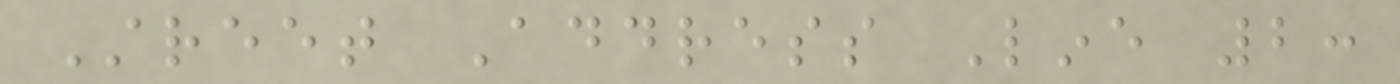Street Address Line 2:
